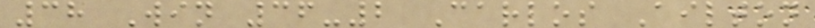38 Win 36-2 Carlos Ailton
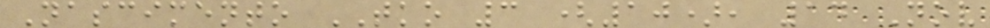Nascimento TKO 3 (10), 14 Nov
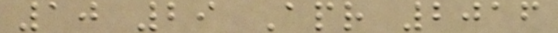10 29 Apr 2016
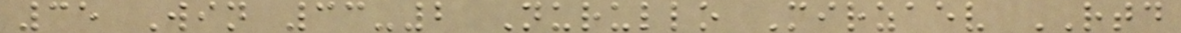35 Win 33-2 Nurullo Mirzaev RTD
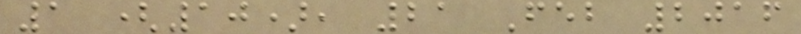1 (10), 21 Feb 2016
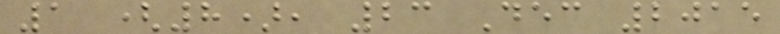1 (8), 23 Dec 2015
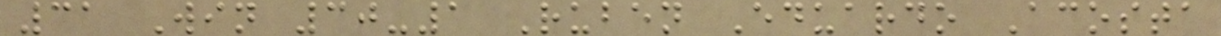31 Win 30-1 Ruben Eduardo Acosta
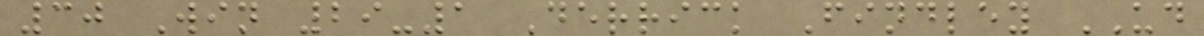30 Win 29-1 Derrick Findley UD
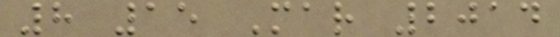8 15 Mar 2014
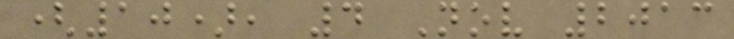(10), 4 Nov 2013
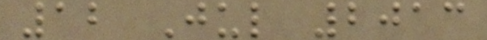12 Jul 2013
